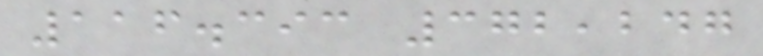116.393 372,247
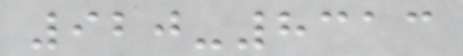920-8313
